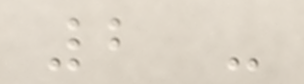2 -
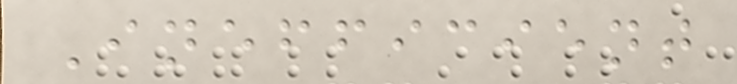Inefficient
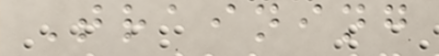Training
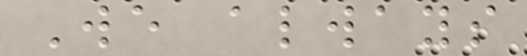We always
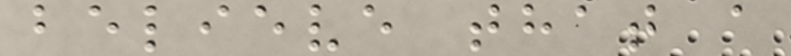believe that a
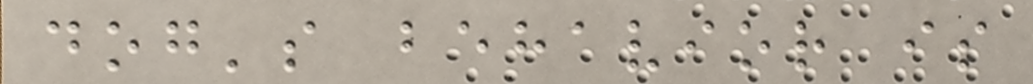dog's behavior is
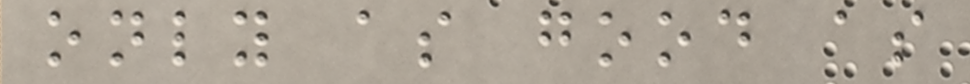only as good as
